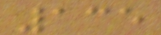135
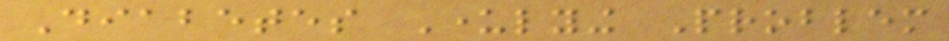Diabetes Underlying Problem
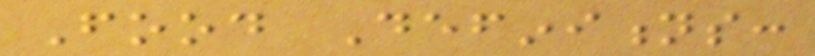Food Definitions:
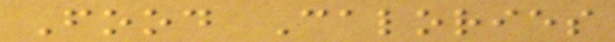Food Calories
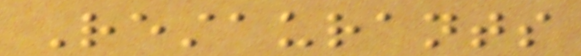Restaurants
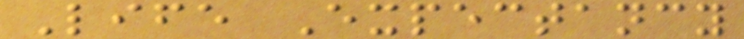Life Expectancy
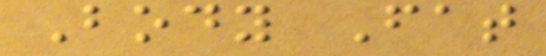Body Fat
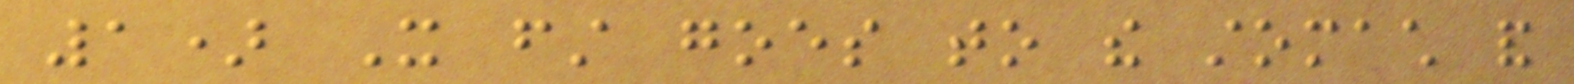1) It first goes to the stomach and
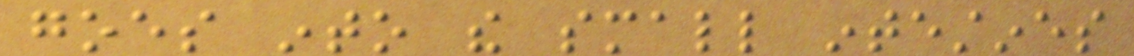goes into the small intestines
